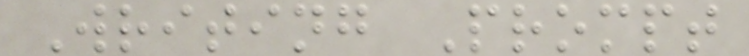Writing Prompt
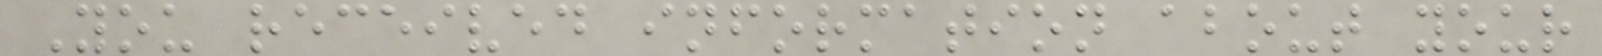You received information about your
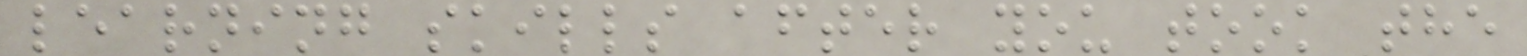learning skills after you took the
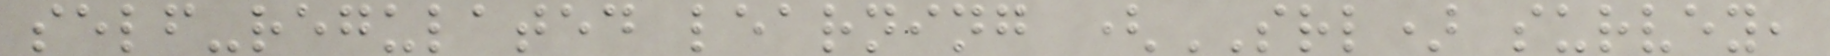self-regulated learning (SRL) survey,
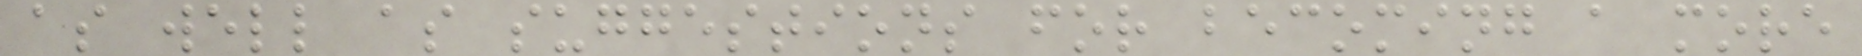as well as suggestions for becoming a more
